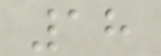18
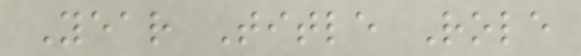Year Title Role
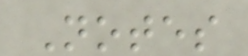Notes
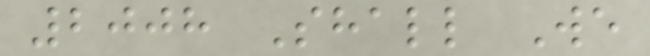2008 Shall We
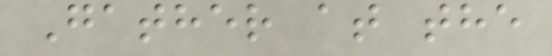Gather at the
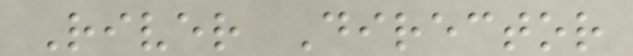River Director
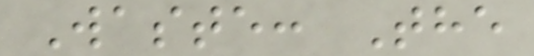Waste: The
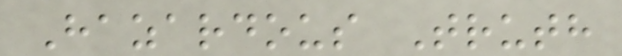Hazardous Truth
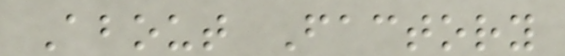About Factory
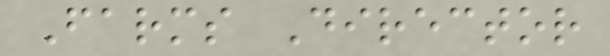Farms Director
